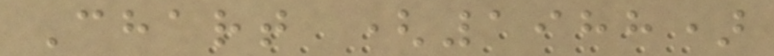Chart (1988)
